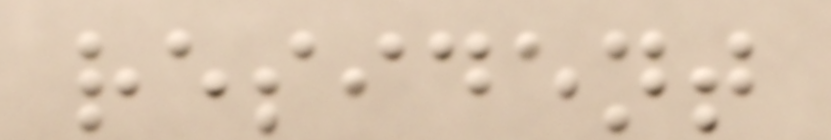resident
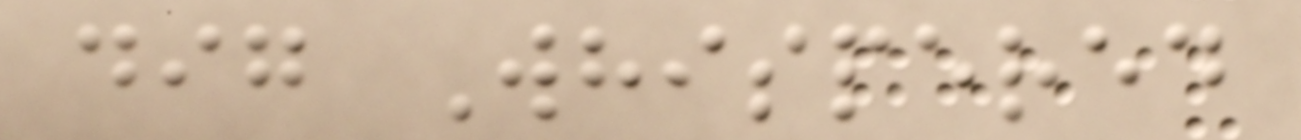dig Whispered
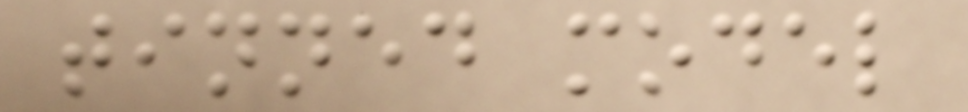tinned model
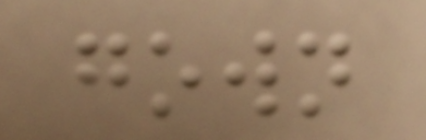gown
